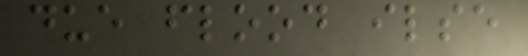due flood ilse
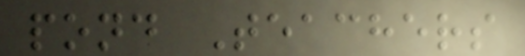pond Teachers
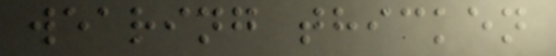wearing thicken
